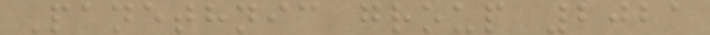Panethnic group 2021
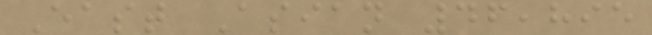East Asian 46,895
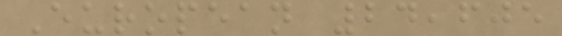European 24,605
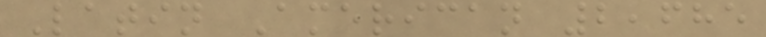Latin American 2,685
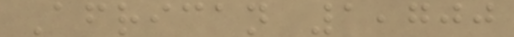African 1,700
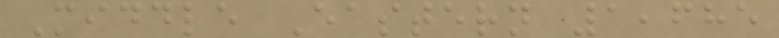Middle Eastern 1,685
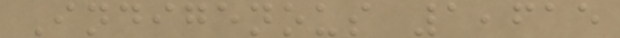Indigenous 1,615
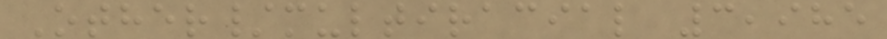Other/multiracial 3,985
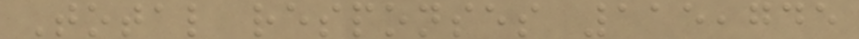Total responses 115,745
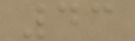43
